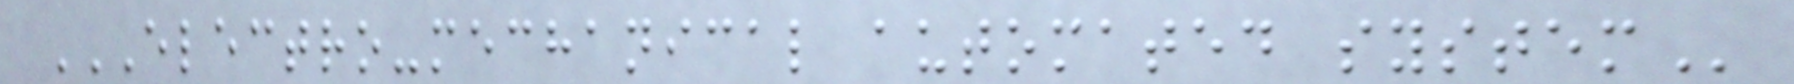ELECTRO-MECHANICAL AUTOMATED SYSTEM
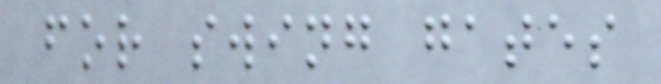for swing gates
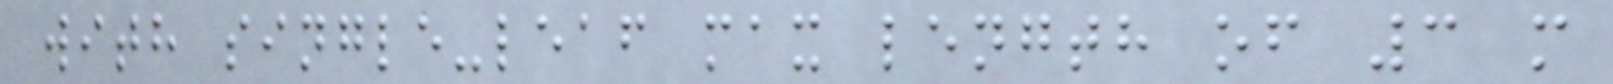with single-leaf max length of 3 m
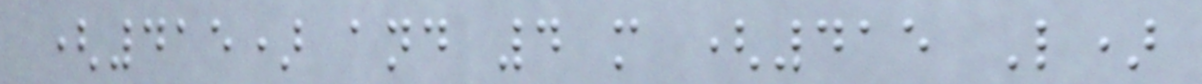(415) and 4 m (415 L)
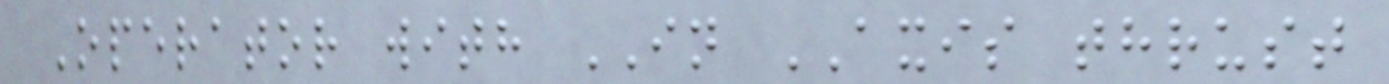Operator with IN AXIS thrust
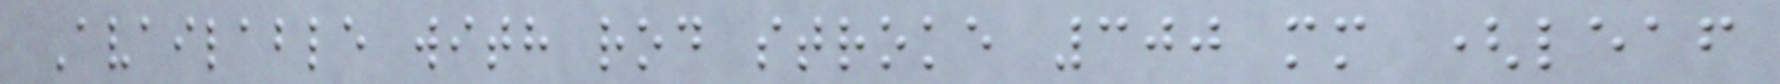Available with rod stroke 300 mm (leaf
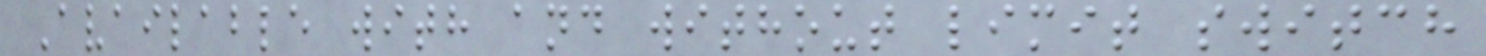Available with and without limit switch
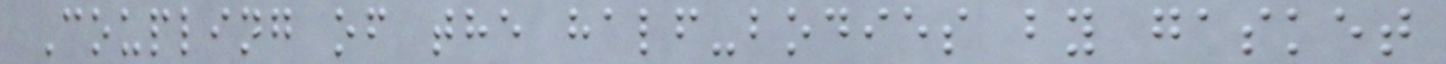Coupling of the half-bodies by gasket
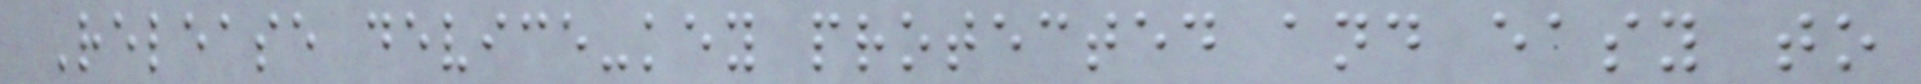Release device-key protected and easy to
